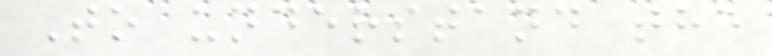To understand the
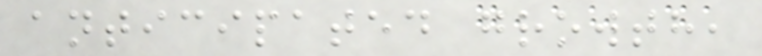anticipated growth,
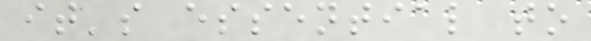it's essential to
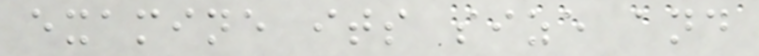examine its size and
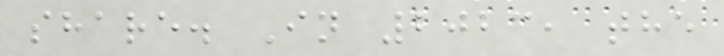share. In 2023, the
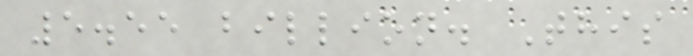5.55 billion. This
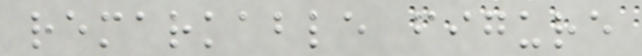remarkable figure
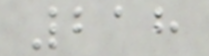218
